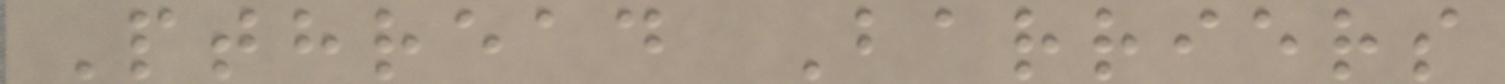Pthread Barriers
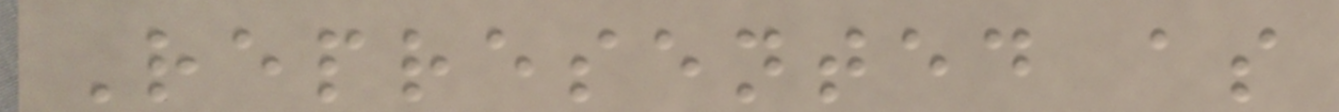Represented as
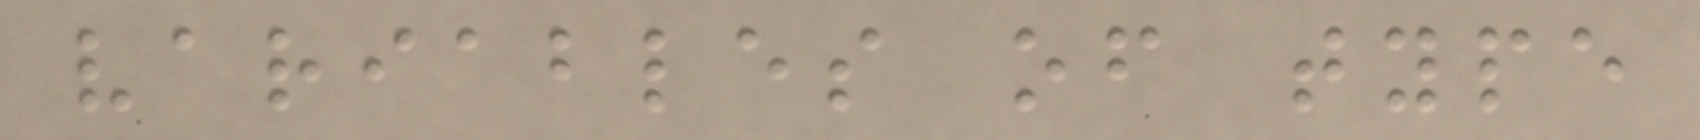variables of type
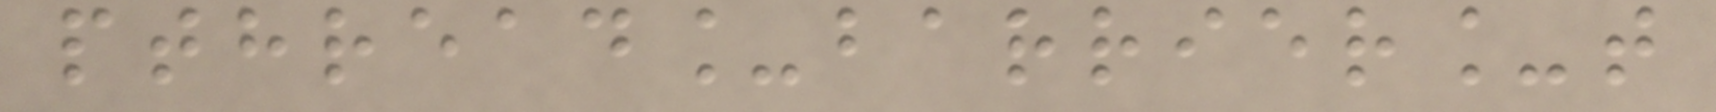pthread_barrier_t
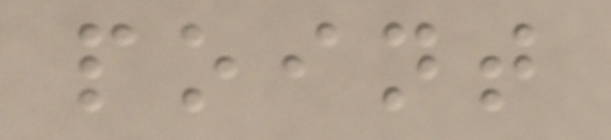point
